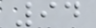94
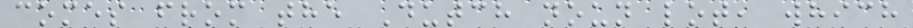comes from the Dutch noun lot, which
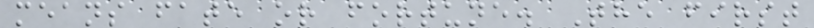means fate or fortune. The first
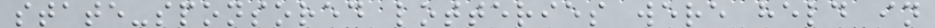state-sponsored lotteries were held in
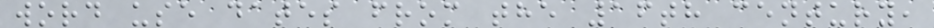word use dates from the 16th century,
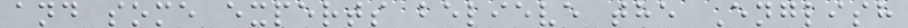and some experts believe the English
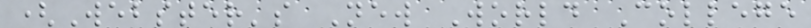(Webster's New World College
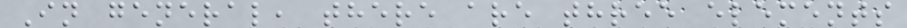In general, there are three elements
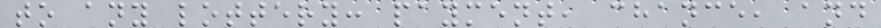to any lottery: payment, chance, and
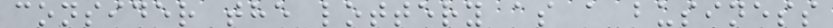consider the lottery as a business
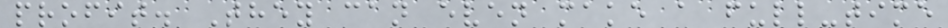profit. They can even make a full-time
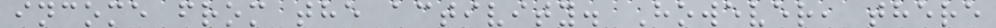income from the activity. However, there
